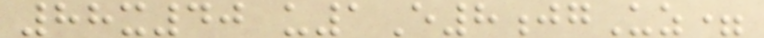88x40 u1E8jgUz=
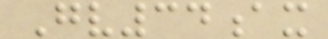Gv34ax
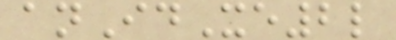anIdXe2l
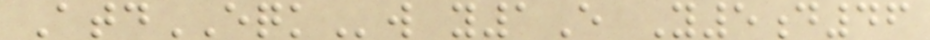AtdEQKw y1E Y5d46
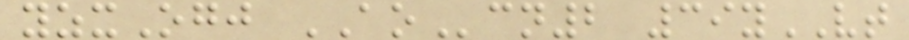yzxOgj AOcn2 39yVT
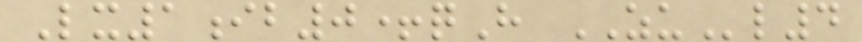Lx1ib0+qH ZUl4
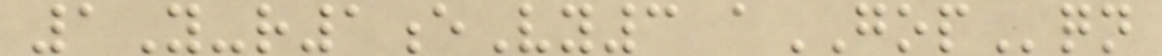1Y-r1eVy3 aGOPqn
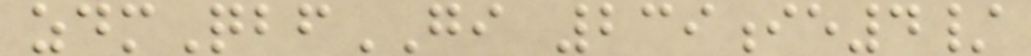zdmQbfGI 239ie4/
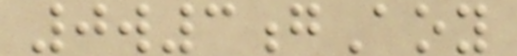0w3gAoy
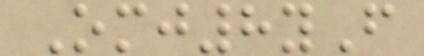Omj8yF
